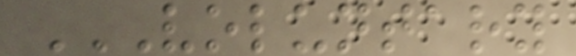VOLUNTARY
